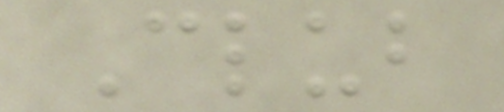Club
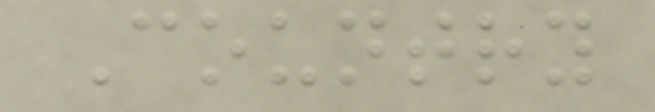Country
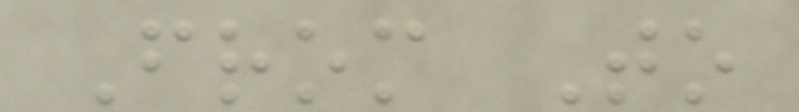From To
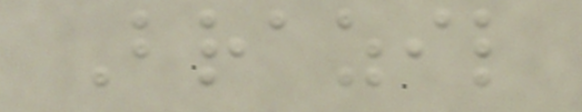Brazil
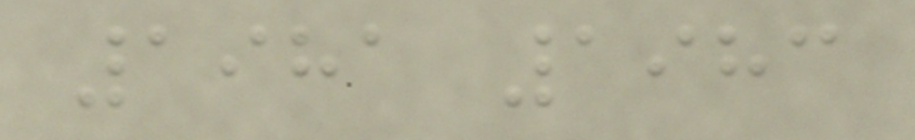1981 1983
